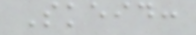Skeid:
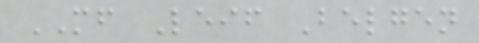MF Leif Belgen
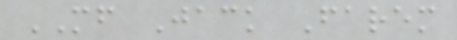MF Jack Farem
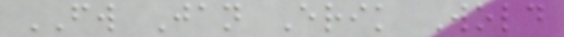FW Jan Erik Wold
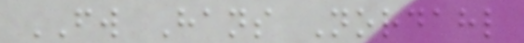FW Hans Nordahl
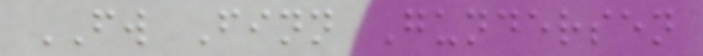FW Finn Gundersen
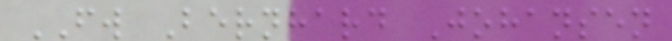FW Bernhard Johansen
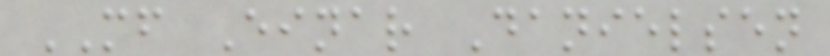MF Einar Danielsen
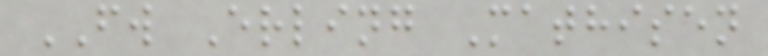FW Erling Mathisen
